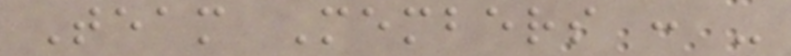Team Members : -
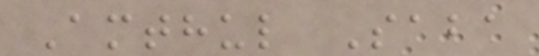Amthul Saba
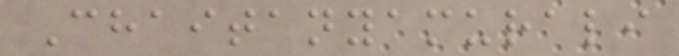Chaitanyamurali
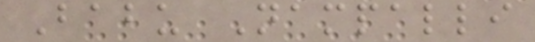Babu Nampalli
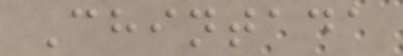Chintada
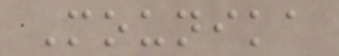Mounika
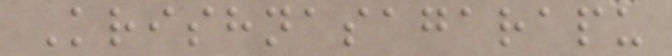Krishnasagarapu
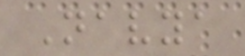Navya
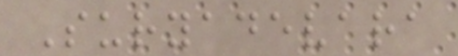Suryadevara
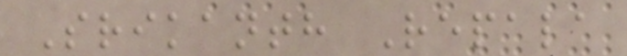Srikanth Repala
